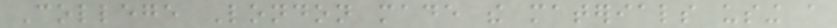College London made the materials using a
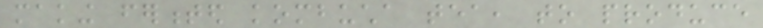making fermented kombucha tea, to produce
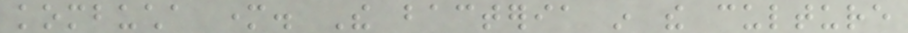kombucha mother. The bacteria in the culture
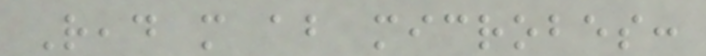Read more about microbes:
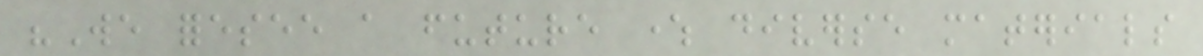"We foresee a future where diverse materials
